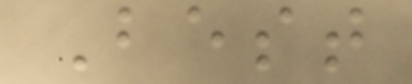Best
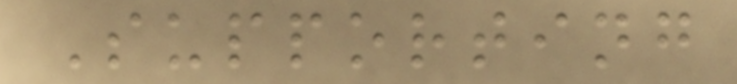Supporting
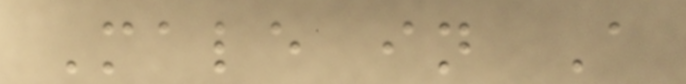Male in A
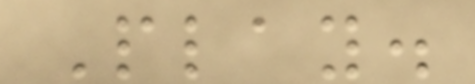Play.
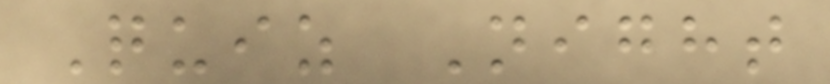Quiz Night
